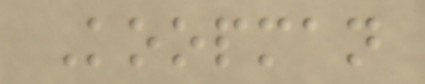Koopman
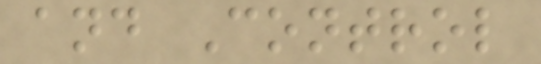and Control
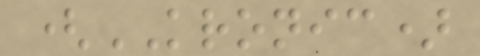(KRONIC)
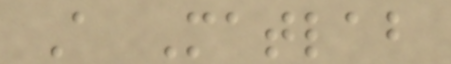A Matlab
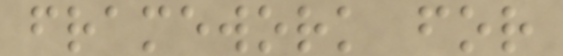framework for
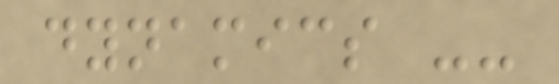dynamics --
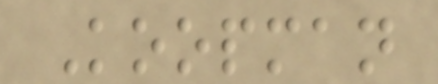Koopman
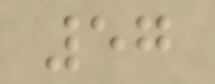57
